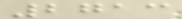2713
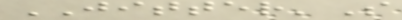JITTER'S
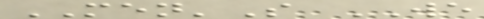MEN'S WE
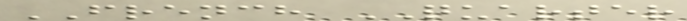FRENCH QUARTER
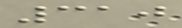310
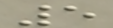5
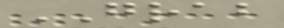GRAB
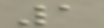1
